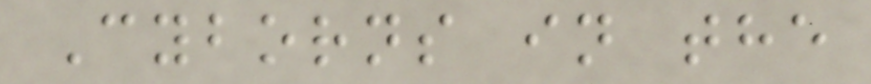Cyborns in the
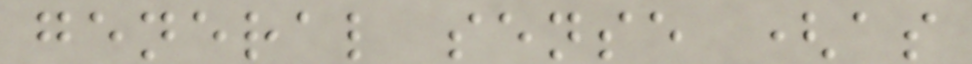general sense (as
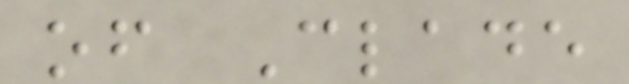of Clade
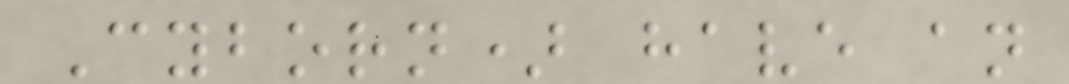Cyborn) have an
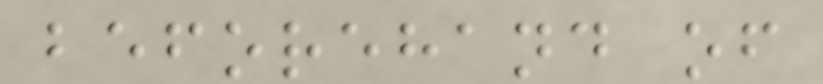beforehand of
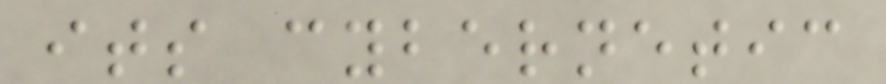its cybernetic
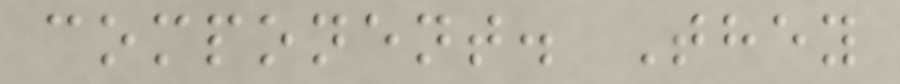component. They
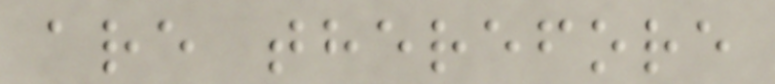are therefore
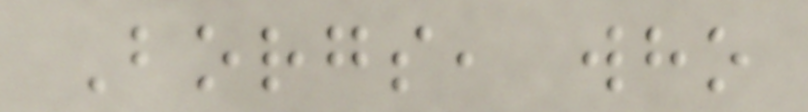Borgs, who
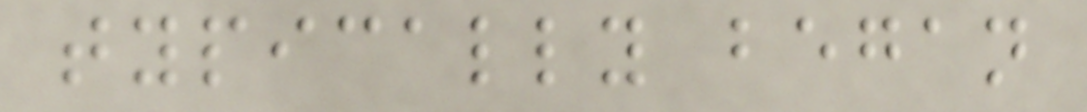typically began
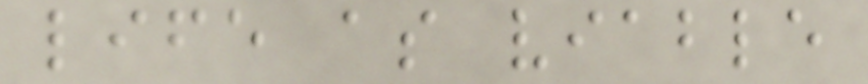life as viable
